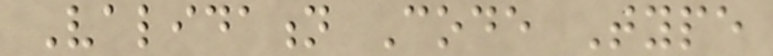Validation Code Type
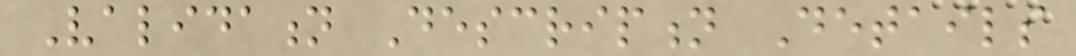Validation Description Details
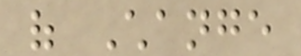of Change
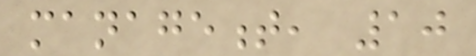management, 10
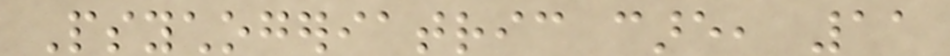Psychogeriatric care, 11
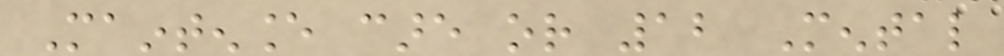Maintenance care or 12 Mental
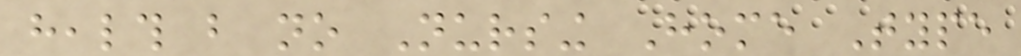health but no Nursing Home Type
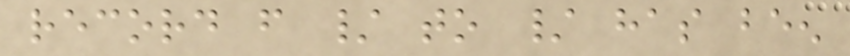record from / to / has been
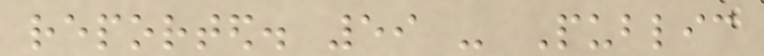reported. 59 - Public
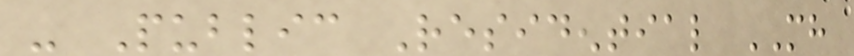- Public Residential MH
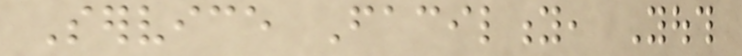Service Facility, Youth
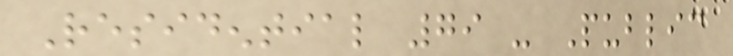Residential 79 - Public
